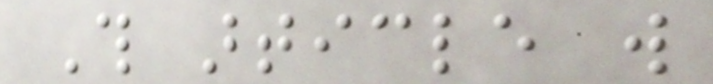This article will
